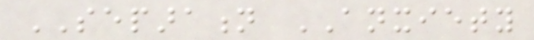SEPARATION ANXIETY
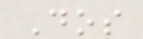Dos
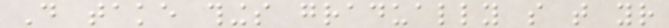Do take things gradually so that your
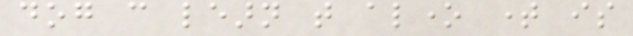dog can learn that alone time is
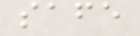safe
